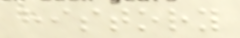history
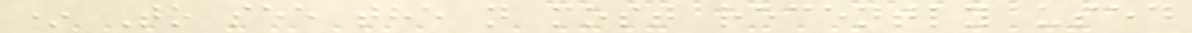* To see the n most recently used
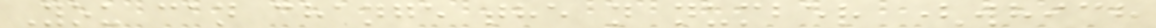You can change the n number (which
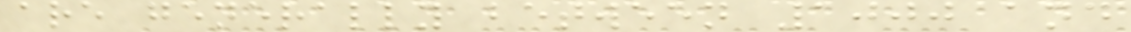are generally between 1000 and
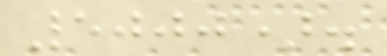5000).
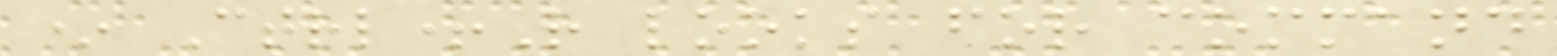* Ctrl+R looks for command
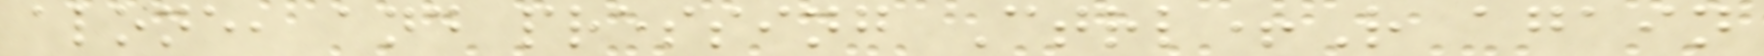alone, and pressing Ctrl+R again
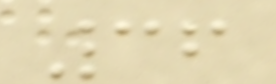36
